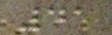41
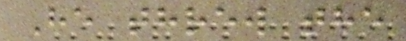He threw the
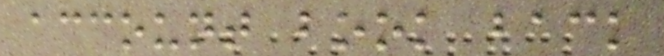account book back
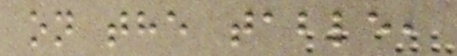on the table,
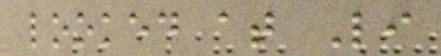looked at Li
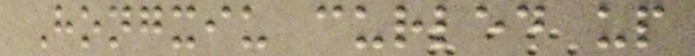Hongxiu curled up
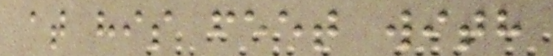at his feet with
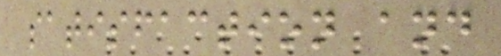satisfaction and
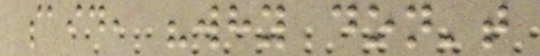said, "why don't
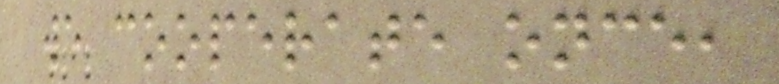we cooperate once,
